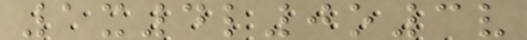1x4l0o3v
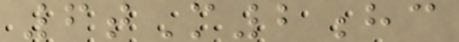6tM2hc
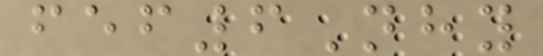fef6Nhy
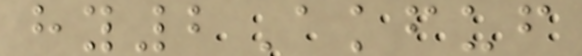hy2Akfuf
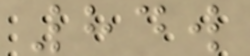84w
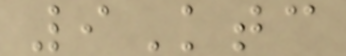9Ktc
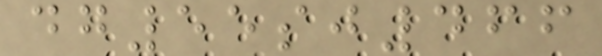dg55sj466
